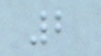2
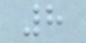8
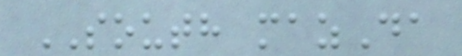SOUTH mazDa
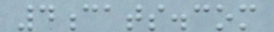4cats.com
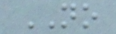NO
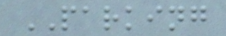PARKING
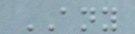ANY
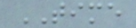TIME
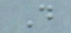D
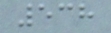538
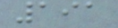191
